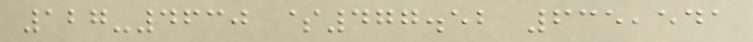127-4630 $477.52 635,541
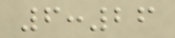6:26
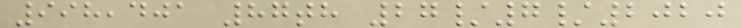998,401 87th 27/7/2020
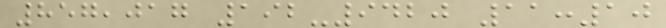857,017 192-9420 11:10
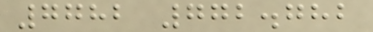7782 772.782
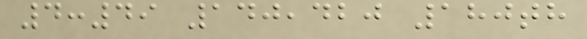4:49 140,420 180th
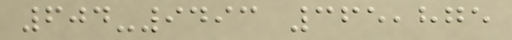604-9493 365,875
